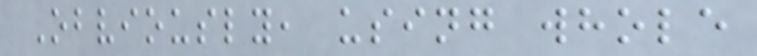Obviously, using whole
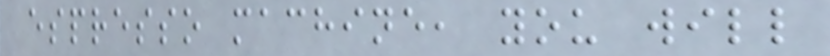espresso machine, you will
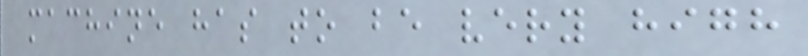machine has to be very high
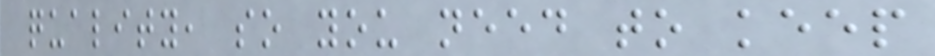quality, so you need to keep
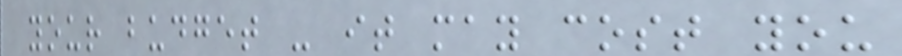your budget - it may cost you
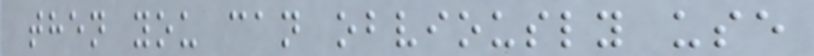then you can obviously use
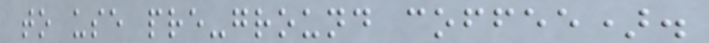to use pre-ground coffee).
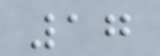17
